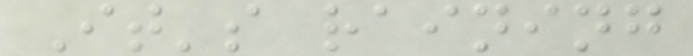It's raining
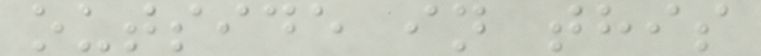outside in this
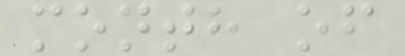month of
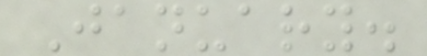January.
